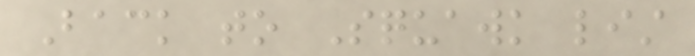Back to Squawk list
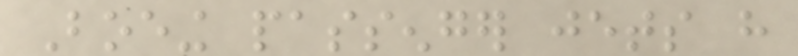Boeing passenger jets have
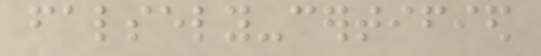falsely-certified
